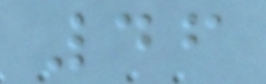46
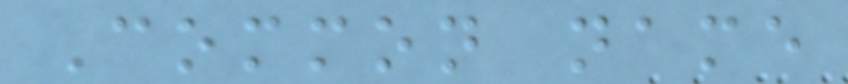Common name
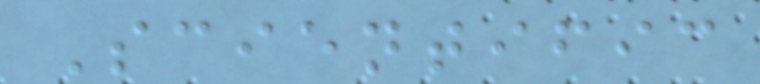Scientific
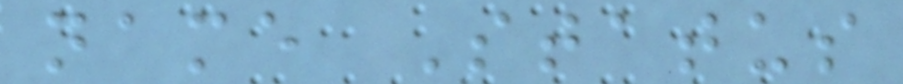name Status
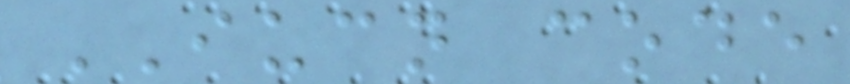IUCN code
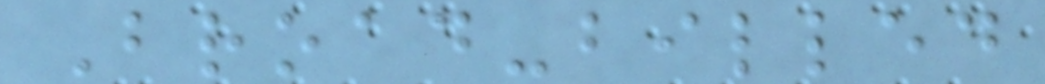Broad-billed
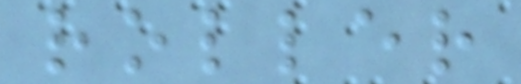roller
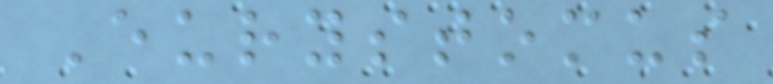Eurystomus
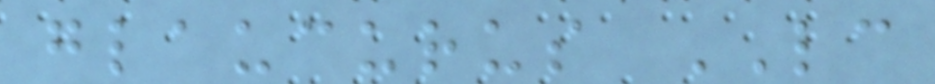glaucurus LC
